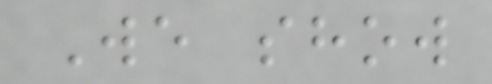We show
